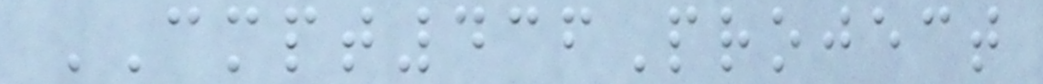CMPT436Project
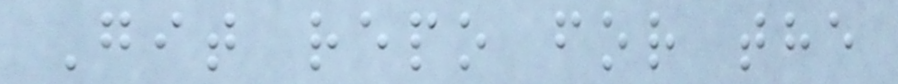Git repo for the
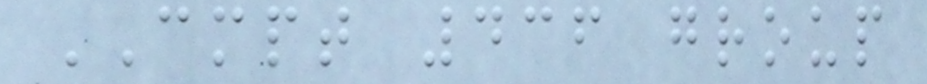CMPT 436 group
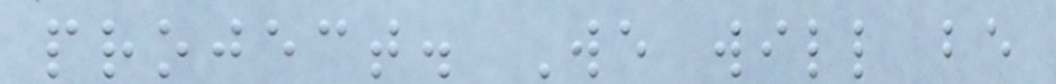project. We will be
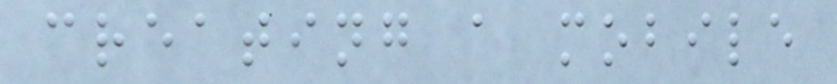creating a mobile
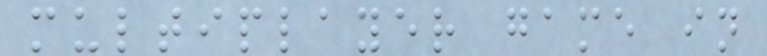multiplayer game in
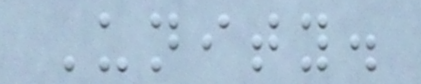Unity.
